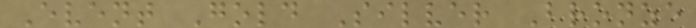Event Gold Silver Bronze
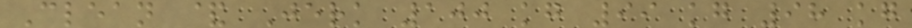Clean & Jerk 100 kg 99 kg 98 kg
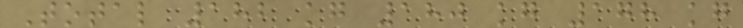Total 182 kg 180 kg 178 kg
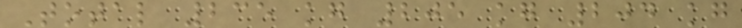Total 235 kg 205 kg 204 kg
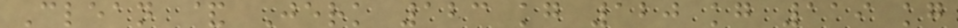Clean & Jerk 123 kg 120 kg 119 kg
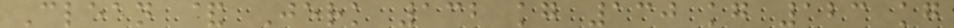Clean & Jerk 132 kg 130 kg 123 kg
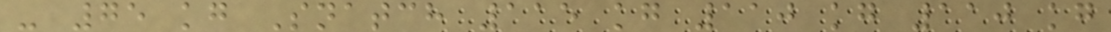- 75 kg Snatch 115 kg 110 kg 110 kg
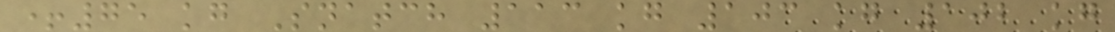+75 kg Snatch 113 kg 103 kg 102 kg
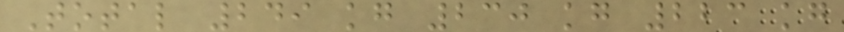Total 249 kg 230 kg 223 kg
